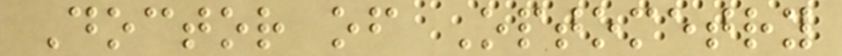Doctor of Optometry
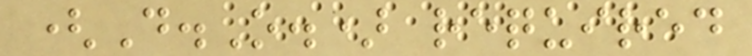(D.O.) required
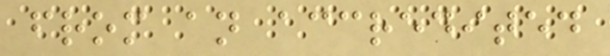from an accredited
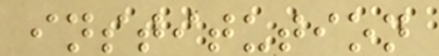institution
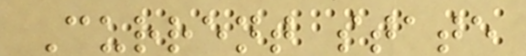Current state
